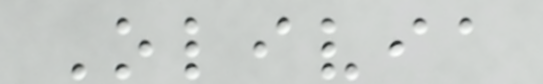Olivia
